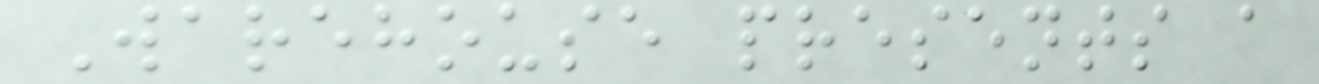Warehouse presents a
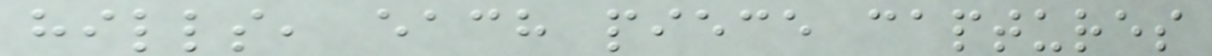hills, each piece captures
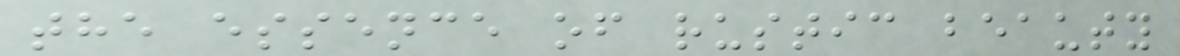the essence of rustic beauty
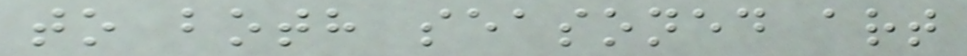to both seasoned art
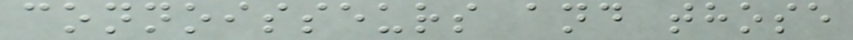connoisseurs and those
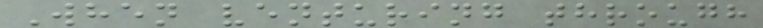When venturing through
